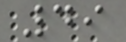49
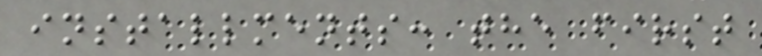installments: the first
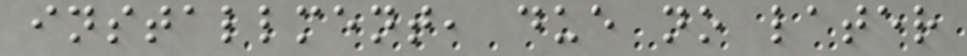installment, due no later
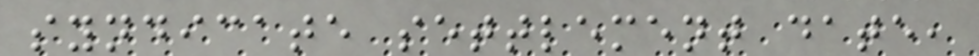syndicate settlement date,
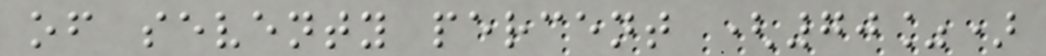of seventy percent (70%)
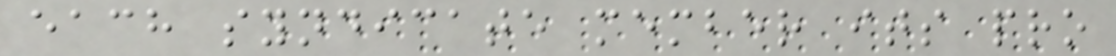each syndicate member its pro
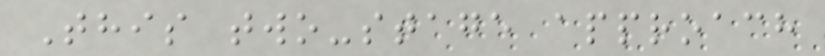This two-stage approach
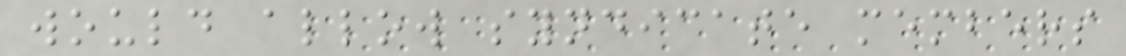would allow syndicate members
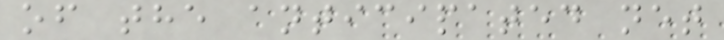of the anticipated net
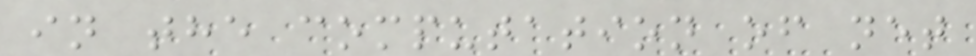in the computation of net
